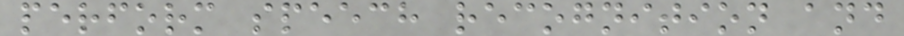perform speech recognition and
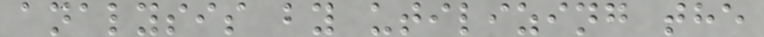analysis by utilizing the
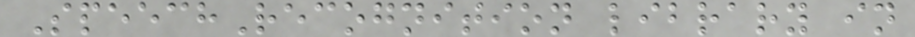SpeechRecognition library in
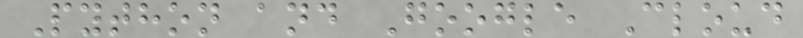Python and Google Cloud
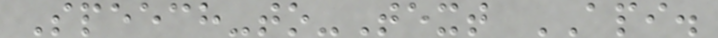Speech-to-Text API.
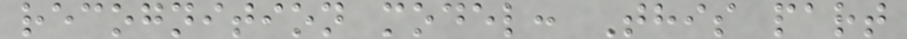recognition model: This part
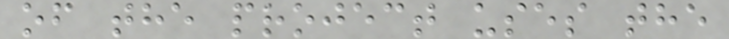of the project uses the
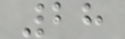28
